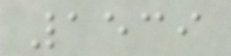1539
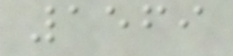1569
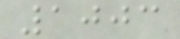1003
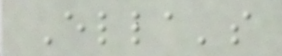Ella's
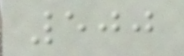500
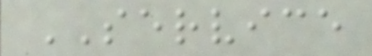SERVICE
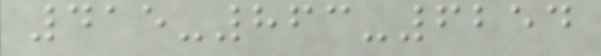415-863-6254
